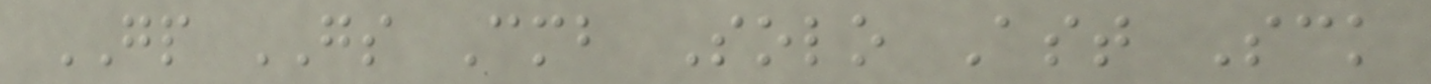GP GS Cmb Solo Ast Sck
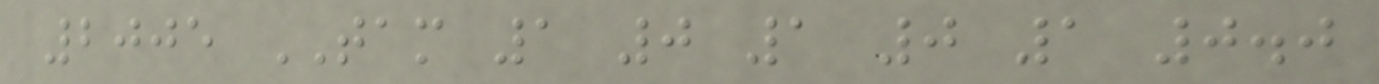2005 TAM 1 0 1 0 1 0.0
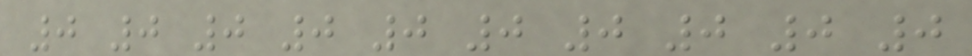0 0 0 0 0 0 0 0 0 0
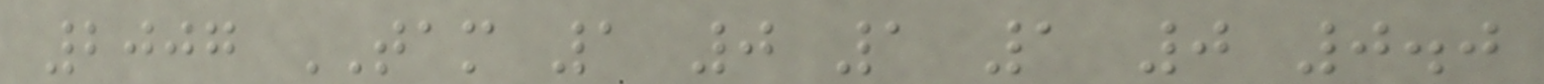2007 TAM 1 0 1 1 0 0.0
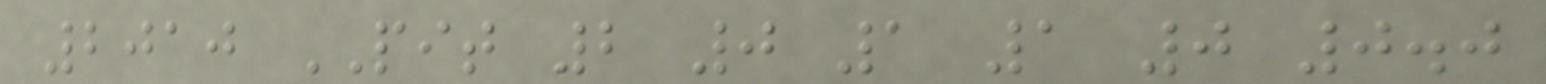2010 PIT 2 0 1 1 0 0.0
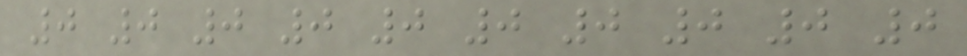0 0 0 0 0 0 0 0 0 0
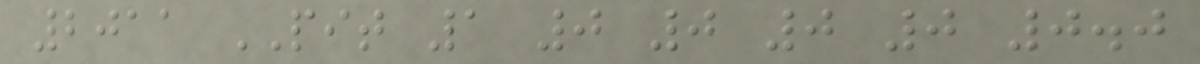2011 PIT 1 0 0 0 0 0.0
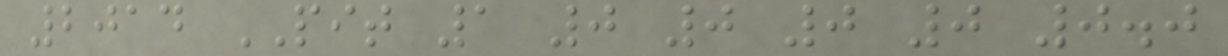2014 PIT 1 0 0 0 0 0.0
